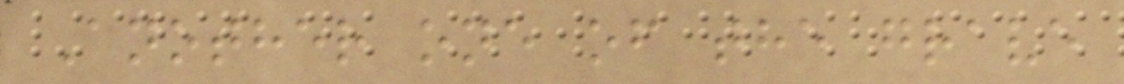Another one of the grave
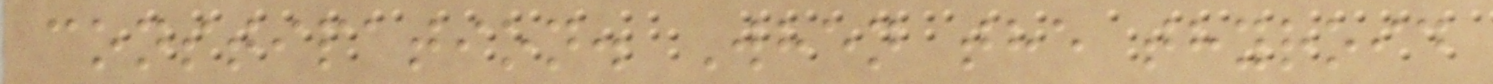constipation. When the thyroid
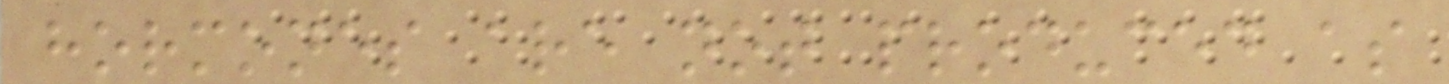hormones are not produced as
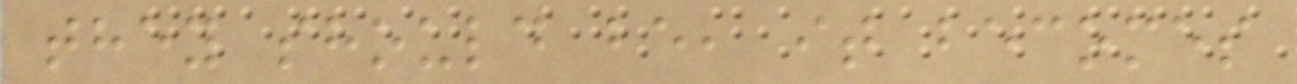they should be, it becomes
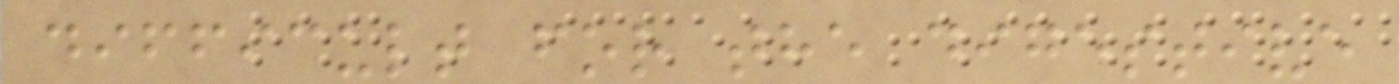difficult for the digestive
